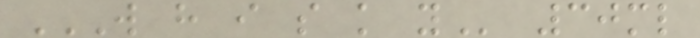W H I S K Y 30ml
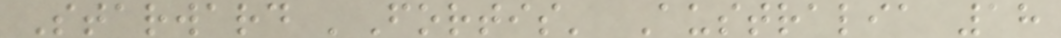Starward 'Fortis' Australia 18
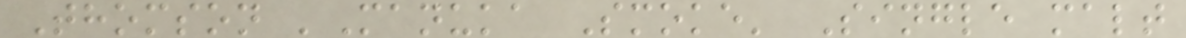Thomson 'Manuka Smoke' Single malt
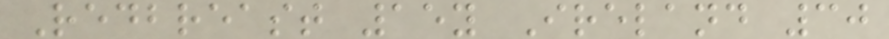Redbreast 15y Ireland 30
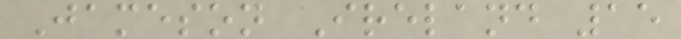Jameson Ireland 15
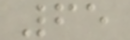65
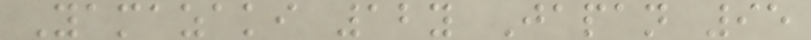Yamazaki 12y Japan 95
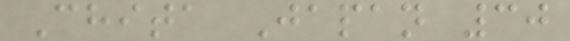Chita Japan 30
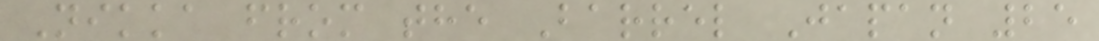Nikka from the Barrel Japan 25
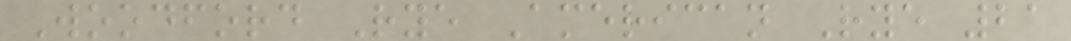Woodford Rye American Rye 21
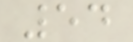54
